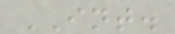INT.
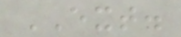EXT.
